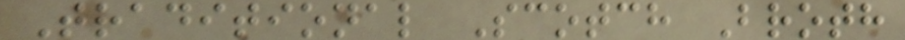Traditional Scotch Broth
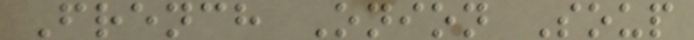French Onion Soup
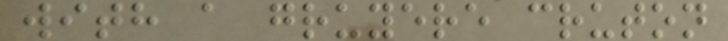with a gruyere cruton
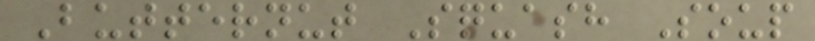Butternut Squash Soup
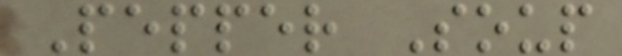Pepper Soup
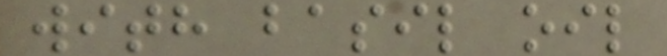with basil oil
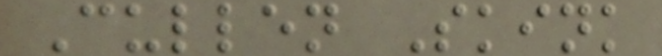Cullen Skink
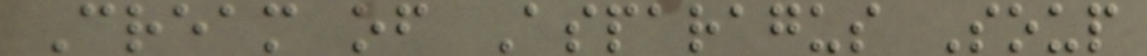Cream of Asparagus Soup
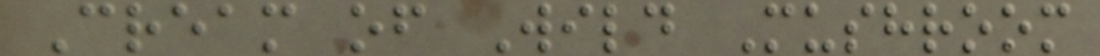Cream of Wild Mushroom
